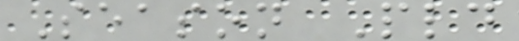Season Pld
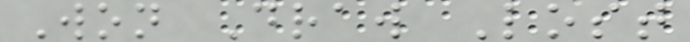Won Draw Lost
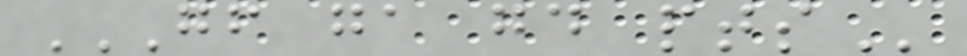GF GA GD PTS
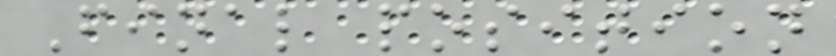Final position
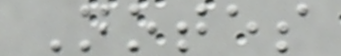Notes
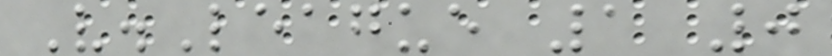V.League 1 0
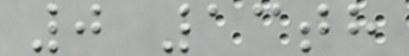0 13th
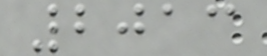2013
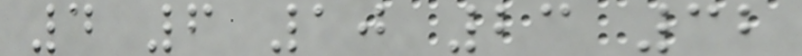4 6 10 23 32
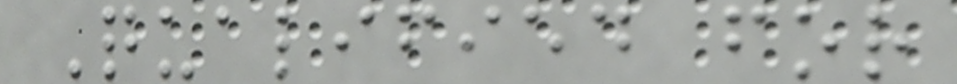Qualified for
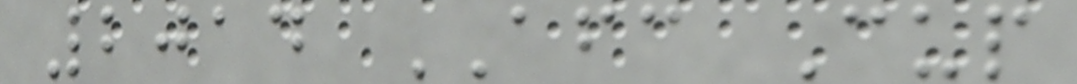2014 AFC Cup
